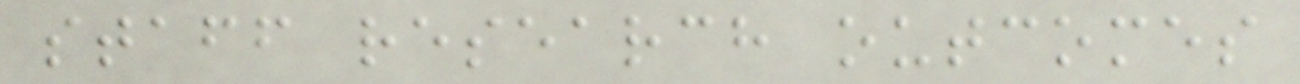staff research outcomes
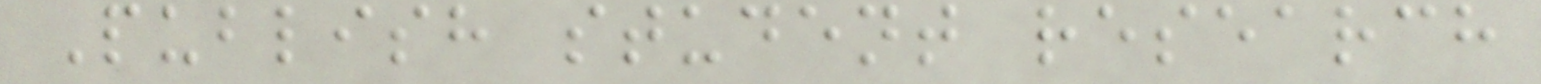Publish student research
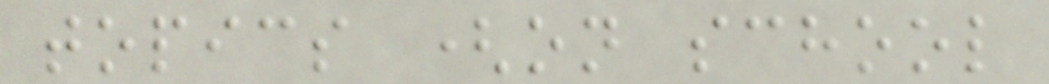topics (on school
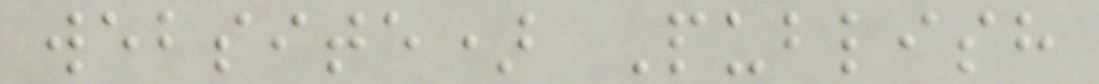website) Publish
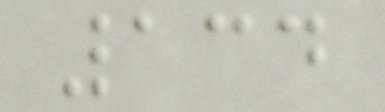134
